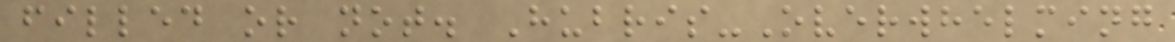filled or not. Hubris-Overwhelming
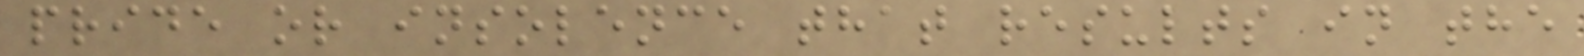pride or insolence that results in the
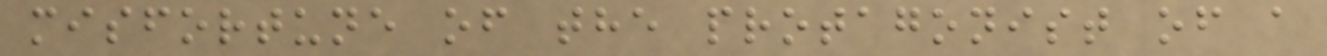misfortune of the protagonist of a
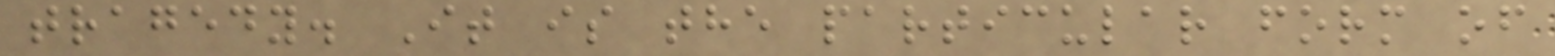tragedy. It is the particular form of
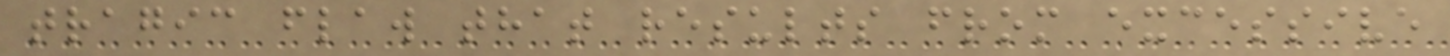tragic flaw that results from excessive
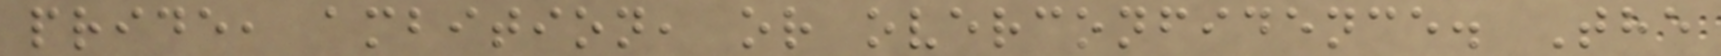pride, ambition, or overconfidence. The
